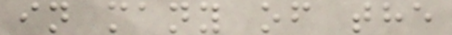in many of the
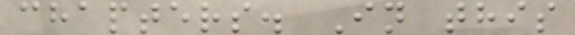chapters. In this
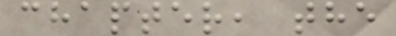chapter, the
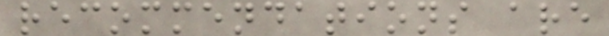recommendations are
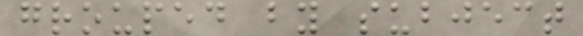grouped by subject
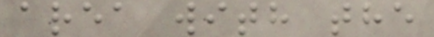area with the
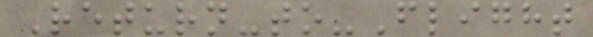Return-to-Flight
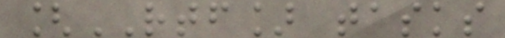[RTF] tasks
